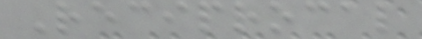Reciprocal
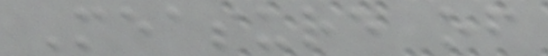Measure of
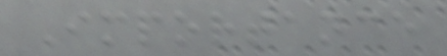Importance
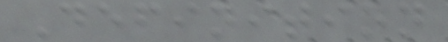Definition
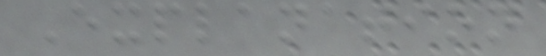Explanation
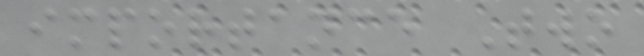importance Two
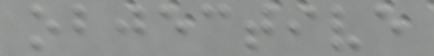objective
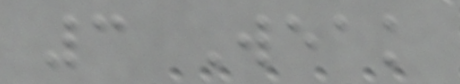3 Weak
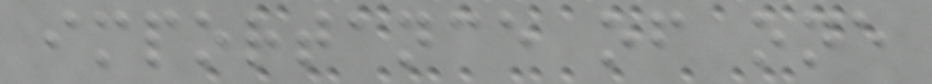importance of one
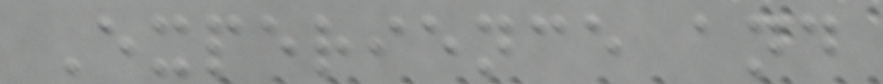Experience and
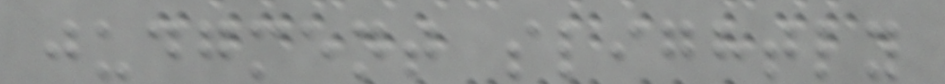judgment slightly
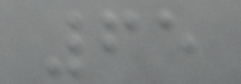65
